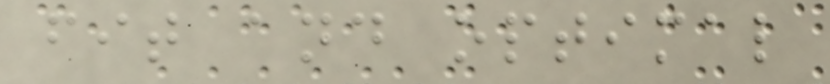fit and optimal
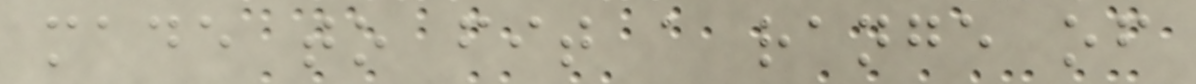made to fit a range of
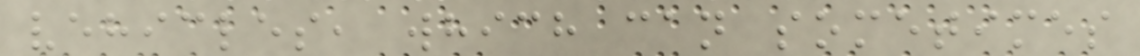vehicles, which can sometimes
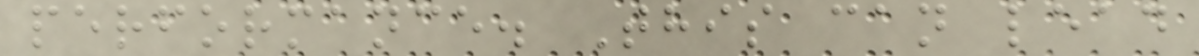performance. This can lead
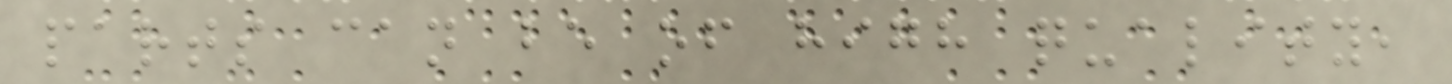parts can be of high quality,
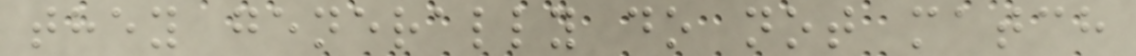they generally do not match
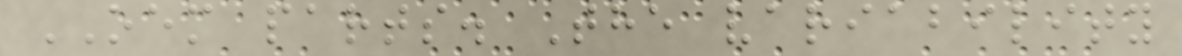OEM parts. The variability
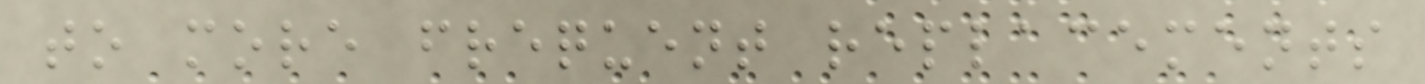to more frequent replacements
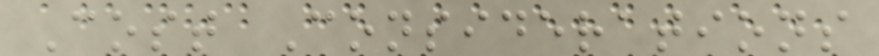Cost Considerations
